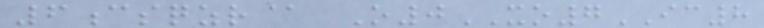6csqzr@ O0XO7IC8
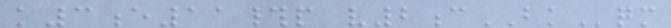k3e11#p v2cBKqm
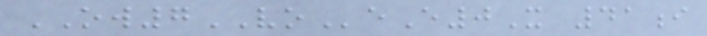OW7VOeE0X 41i
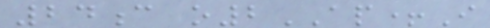24c o2AP+I
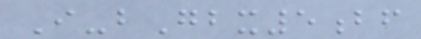I-bGbx5bf
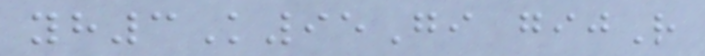yh3K95Gi gijR
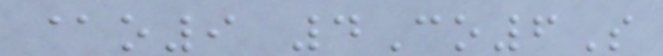@o9 4Co6S
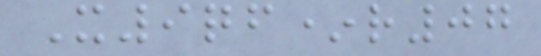X9qf*r07
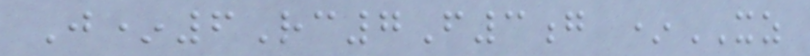J*6Rc7F3g *XZ
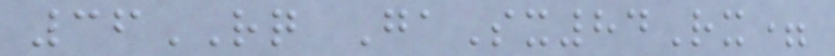36RQ GaSx84Rx=
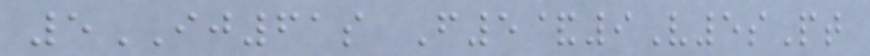5IJ61s F5&9V5sPt
